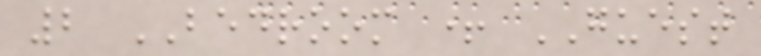2 BEDROOM + GUEST
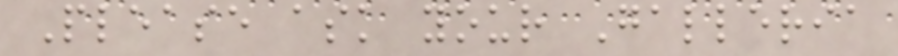Please ask your Galleria
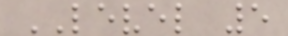LEVEL 5
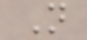N
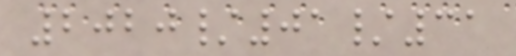2020/01/31
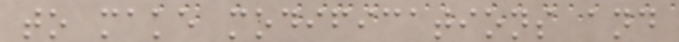to make modifications and
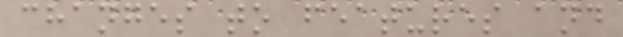changes to features and
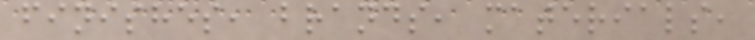finishes, brands, materials,
